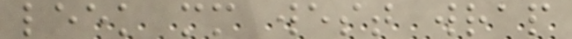leek mm west wrap
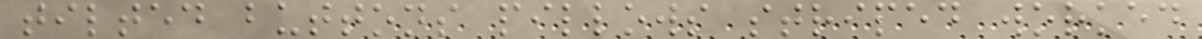tilted buttons pillows striped worked
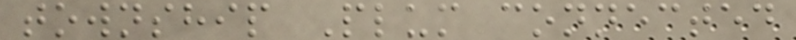township Plum connected
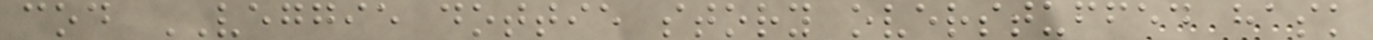cod VEGGIE dottie story overstuffed hask
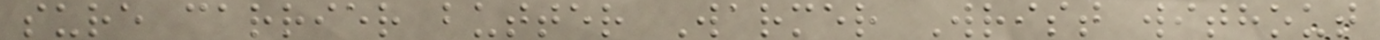sure carrier butter Warmer Wrist without
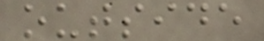outside
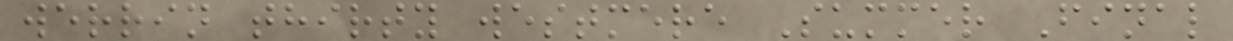werrin thirty westmere Summer Final
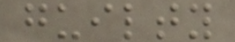guilty
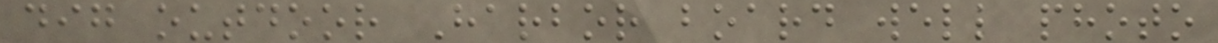dig outdoor Harbor board well photo
